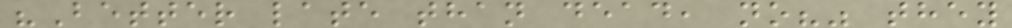"Better late than dead, no?" they
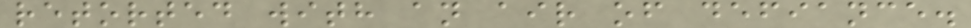retorted with an air of defiance.
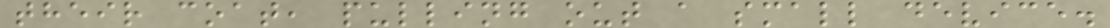their coat, pulling out a small device.
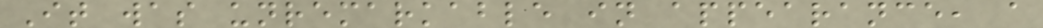It was unremarkable in appearance, a
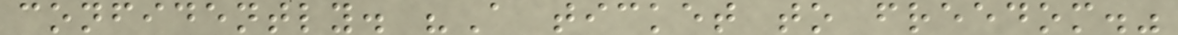confidently. "A ticket to freedom."
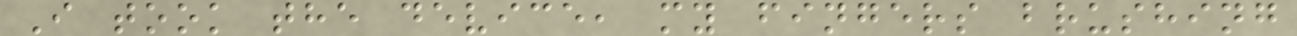I took the device, my fingers brushing
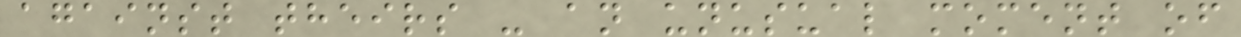against theirs - an unusual moment of
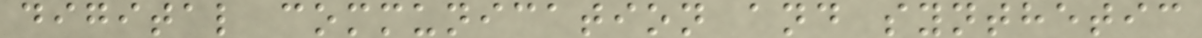digital communication and synthetic
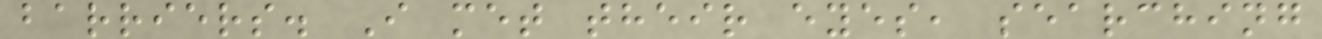barriers. I met their eyes, searching
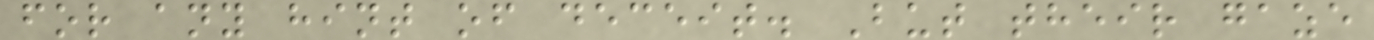for any hint of deceit. But their gaze
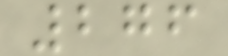276
